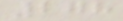278
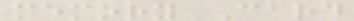memory Card
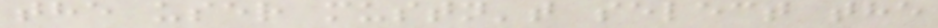the user mustn't select the
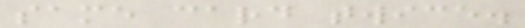same card twice.
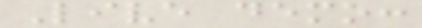Live demo:
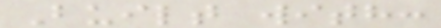Built with:
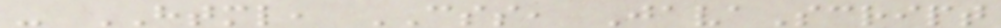- HTML, CSS, JavaScript
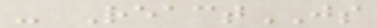- ReactJS
